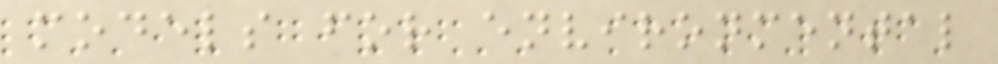models for environmental
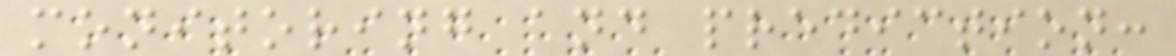monitoring and prediction:
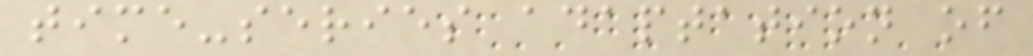time-series adaptation of
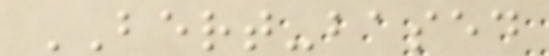BERT-based
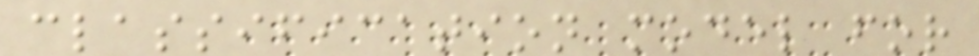classification model for
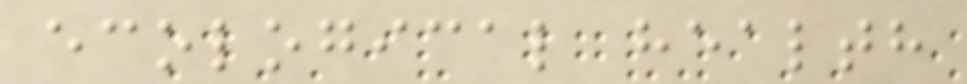ecological health
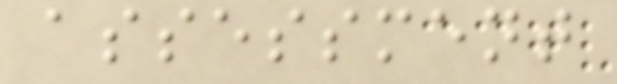assessment
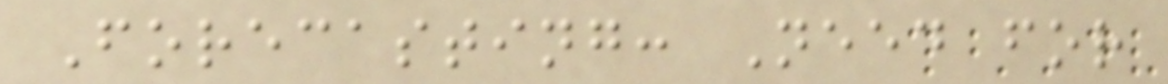Forecasting: Need for
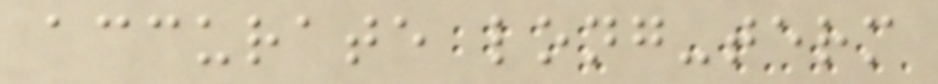accurate long-term
